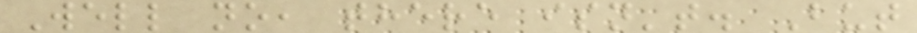Well no, there isn't. But
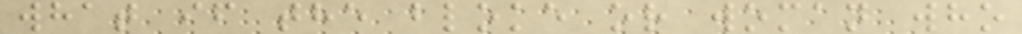what if the bloke or woman who
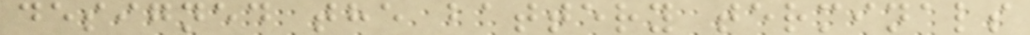designed the battery terminals
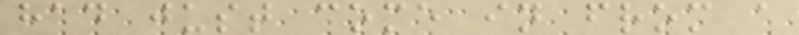had just come in from a
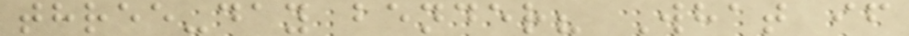three-day bender? What if
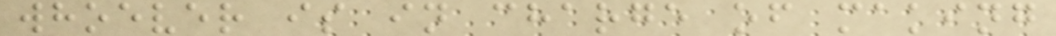whoever is in charge of making
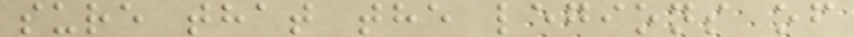sure that the legions of
